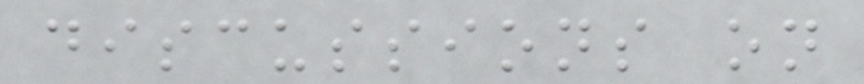discussions on
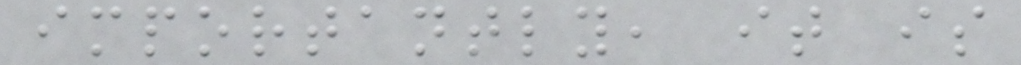importantly, it is
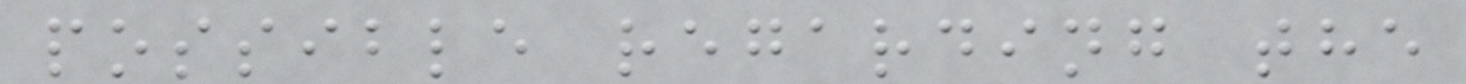possible regarding the
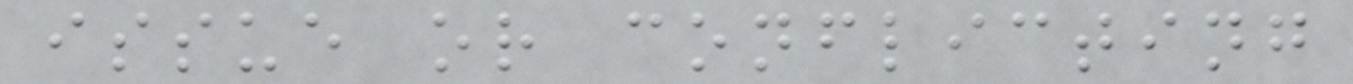issue or conflicting
